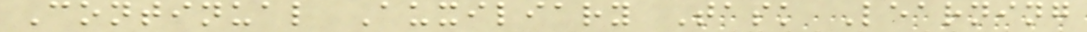Continual Auxiliary Task Learning
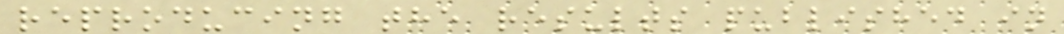reproducing the results published in
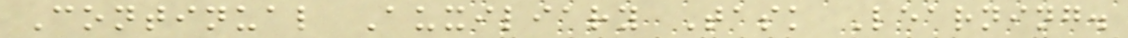Continual Auxiliary Task Learning.
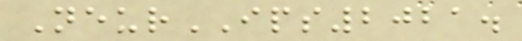NeurIPS2021.
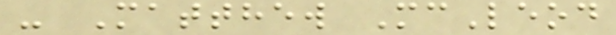- Matthew McLeod
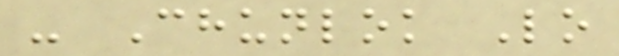- Chunlok Lo
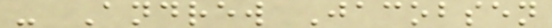- Andrew Jacobsen
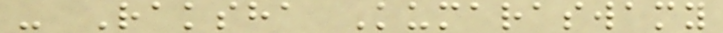- Raksha Kumaraswamy
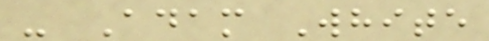- Adam White
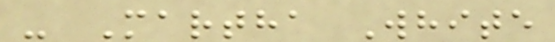- Martha White
